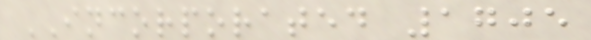INCORPORATED 1705
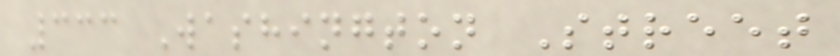333 Washington Street
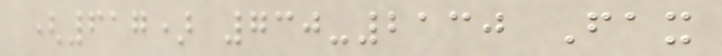(617) 730-2130 Fax
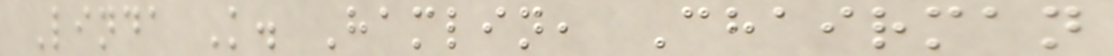Linda K. Hamlin, Chairman
